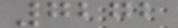7272
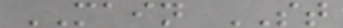MAIN ST
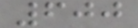600
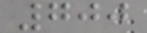700
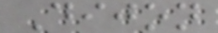Dijon
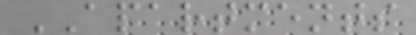APARTMENTS
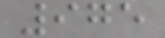975
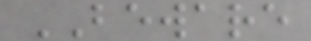BEWARE
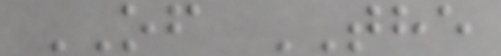OF THE
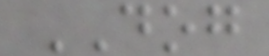DOG
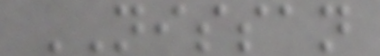NISSAN
